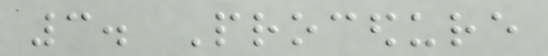3. Procedure
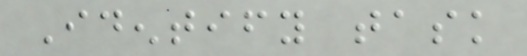Identify task
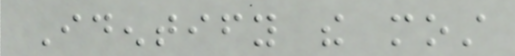Identify the most
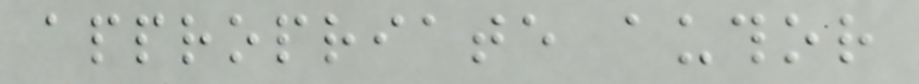appropriate author
